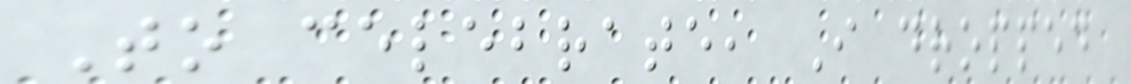To celebrate, I dropped
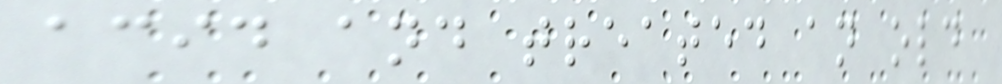acid and treated an old
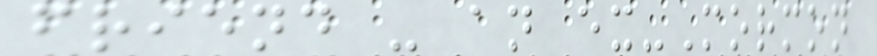friend - an ex-Mormon
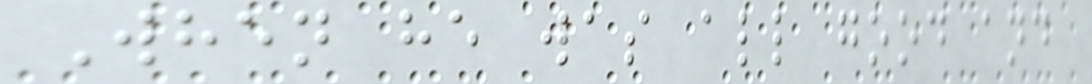When he was all good and
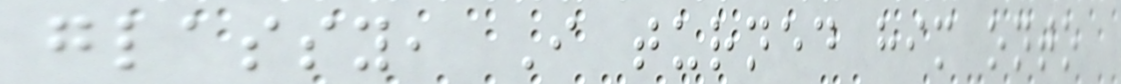glassy, I turned him onto
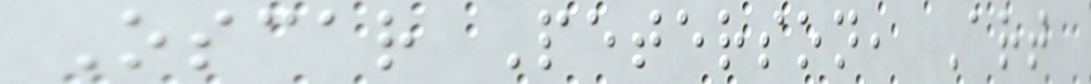Oscar Peterson, Art
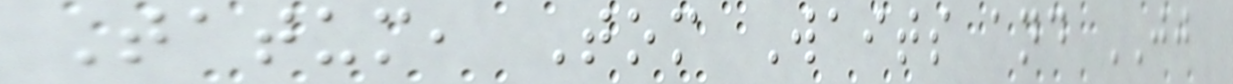Tatum, Tom Waits and JJ
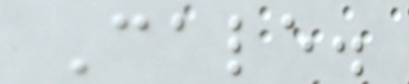Cale.
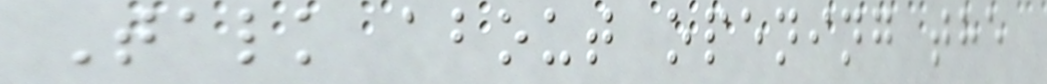Talk about opening the
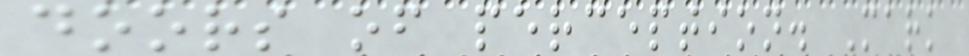doors of perception. Mark
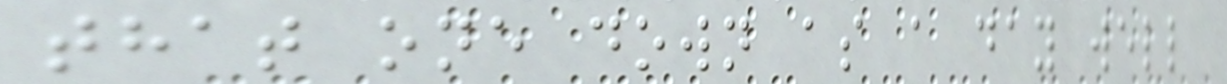that one down as a day well
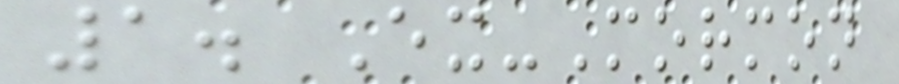1. Ex-Mormon
